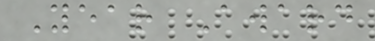Year Award
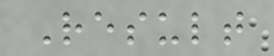Result
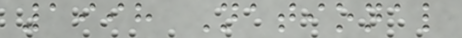1998 National
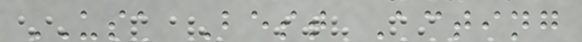USA Best Acting
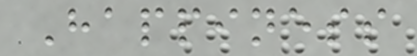Happiness
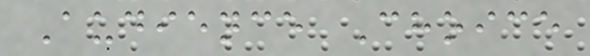Audience Choice
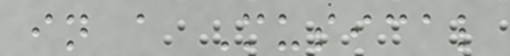in a Musical
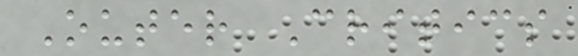Outer Critics
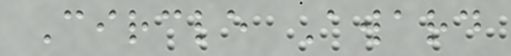Circle Award
